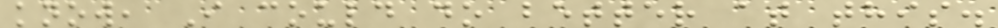know, I could do better at this.
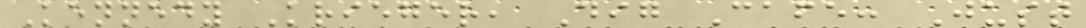Kennedy Krieger, Dig Cafe: Just
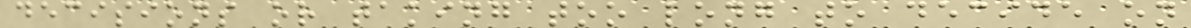decisions or taking too long to decide on
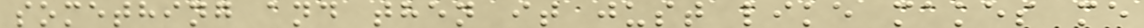something and then it just like makes me
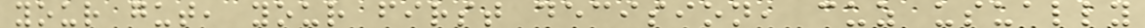your gut, your first decision, cuz usually
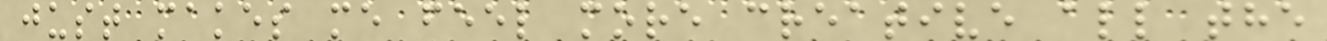just makes me feel more creative all the
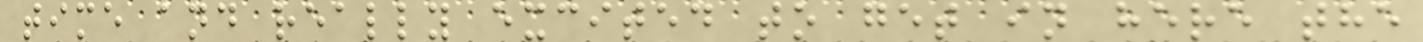time and really excited to get in here the
